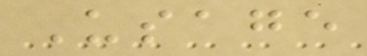Usage
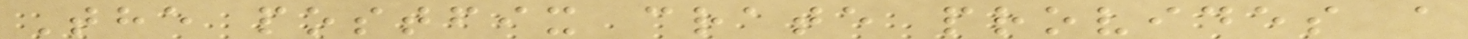The postfix crate provides a
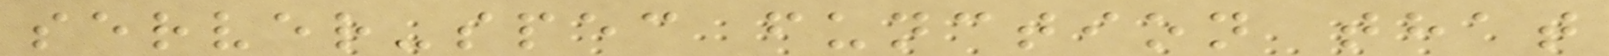server-spec function that
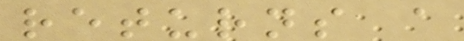returns a
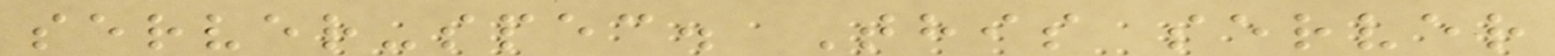server-spec. This server
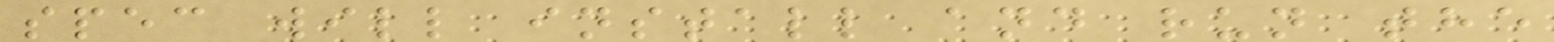spec will install and run the
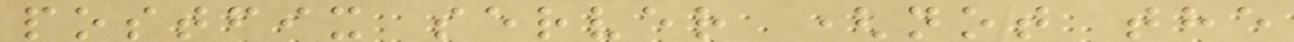postfix server (not the
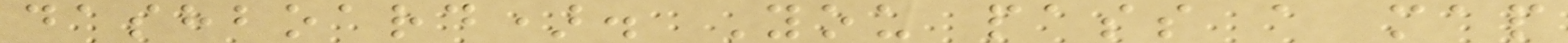dashboard). You pass a map
